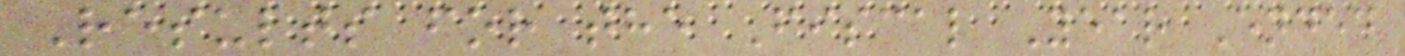Results for the Fiscal Year Ended
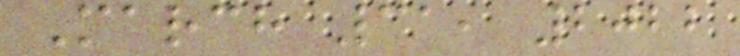March 31, 2022
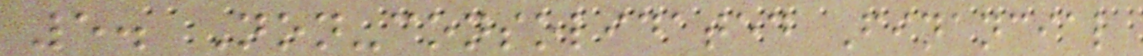5. Non-consolidated Financial
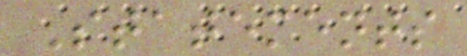Statements
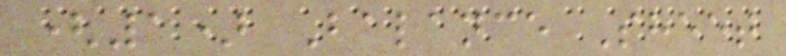(1) Balance Sheet
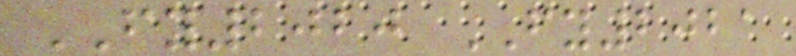FY2020 FY2021
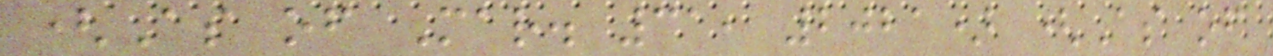(As of Mar. 31, 2021) (As of
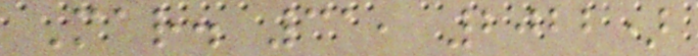Mar. 31, 2022)
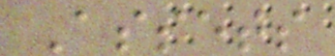Assets
